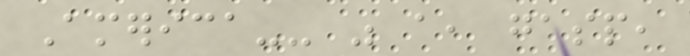America-- was a, gasp,
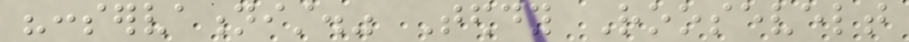"conservationist." Teddy Roosevelt
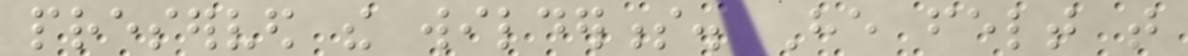preserved the wilderness. He felt that
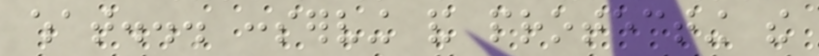what... conserving and protecting the
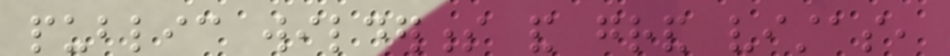public wilderness and grand vistas,
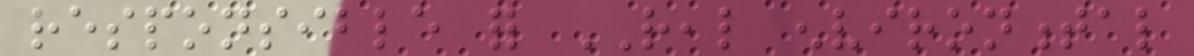responsible for REAL environmental
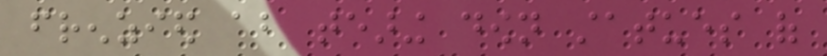frenzied about tearing down statues of
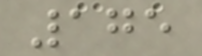175
